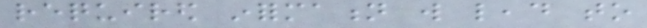required information will lead to
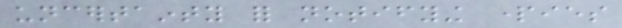uncertainty for notifying parties
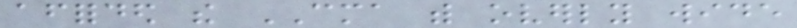afforded the CMA with overly wide
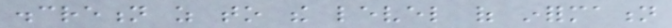discretion as to the level of information
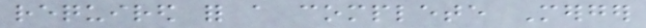required for a complete Merger
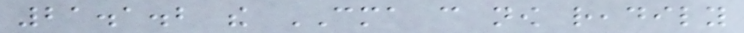21.1.2 the CMA can now readily
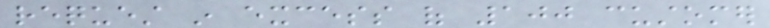request in excess of 100 customer
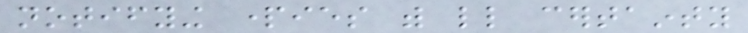notifying parties with little certainty
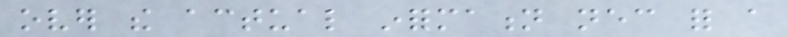over the actual information necessary for a
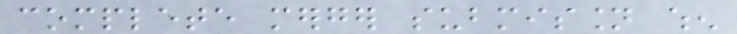complete merger submission when
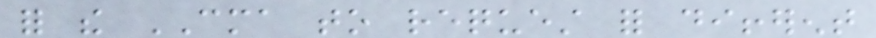for the CMA to request for different
